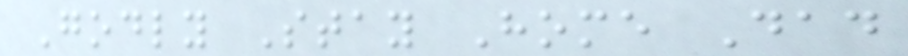Godly Stay Home Dad
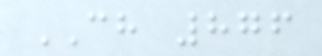CH 876
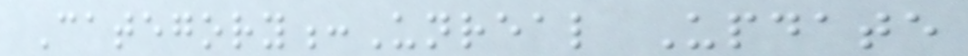Category:Unreal Update
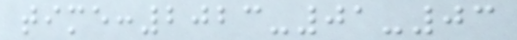time:2023-01-03
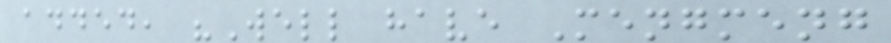added, "Well have Mengmeng
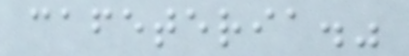cafeteria."
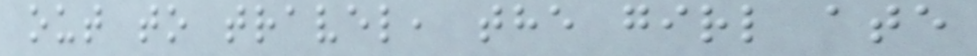out to travel, the girl ate
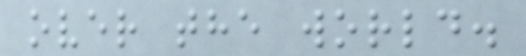over the world.
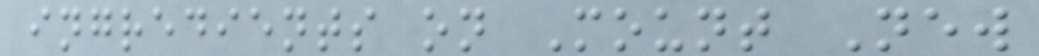ingredients on Mount New
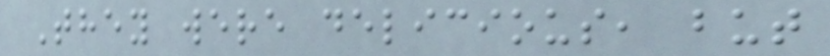They were delicious, but
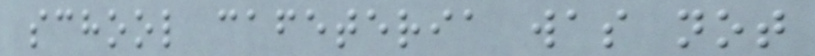school cafeteria was not
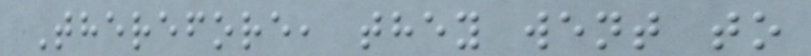Therefore, they went to
